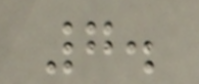7.
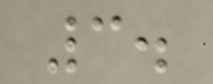3.
